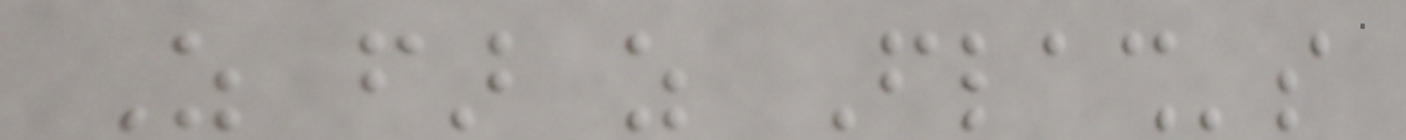As far as Flash's
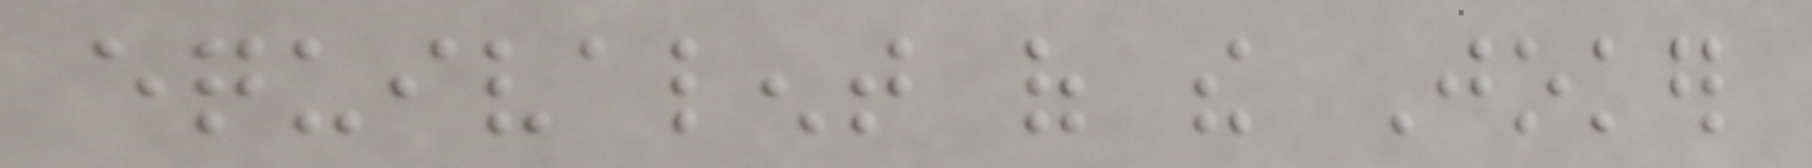equivalent of the Joker
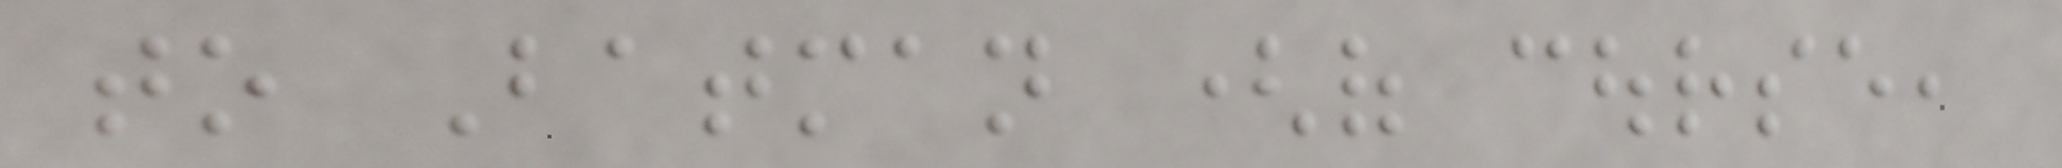to Batman (of course,
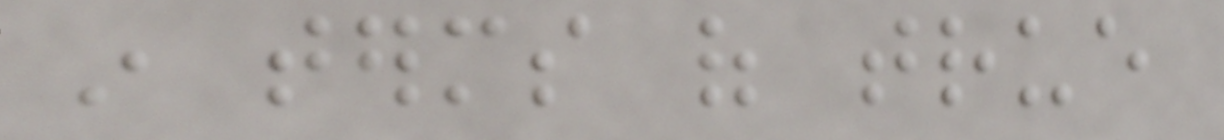in terms of true
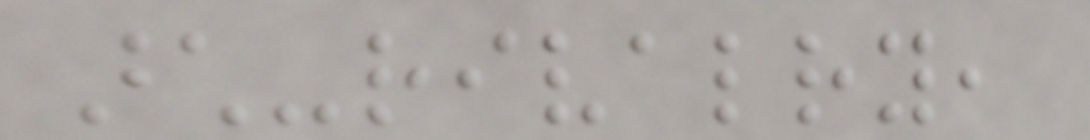arch-rivalry,
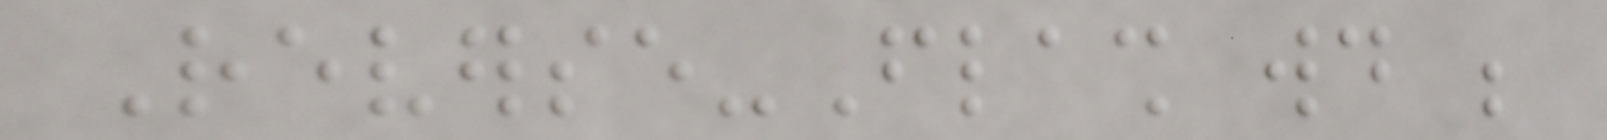Reverse-Flash would be
